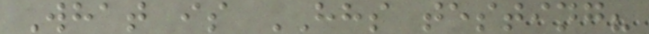What is HHS testing?
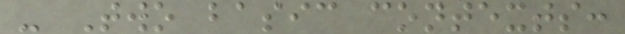- Two basic contexts:
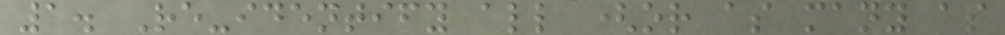1. Re-identify all (or as many as
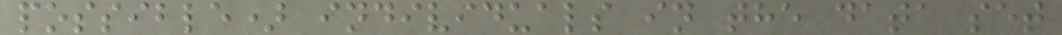possible) individuals in the data set
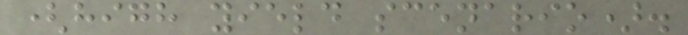(high yield scenario).
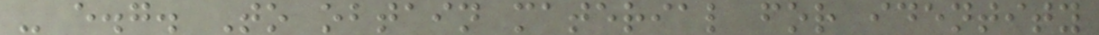- e.g. To obtain material for identity
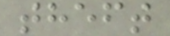theft
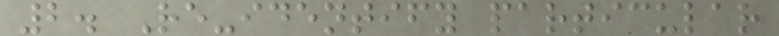2. Re-identify particular
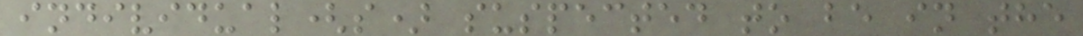individual(s) suspected to be in the
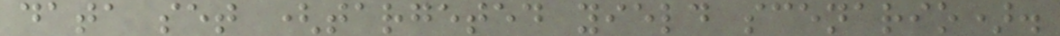data set (targeted yield scenario).
